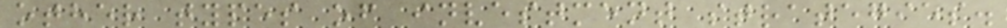other types of investment strategies.
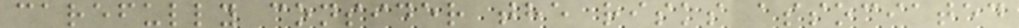carefully consider the risks associated
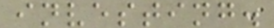investing.
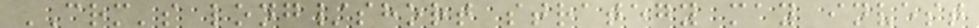CRM's long/short strategy may invest
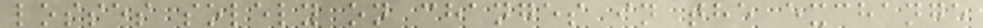losses solely on changes in the exchange
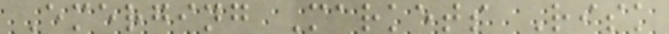Emerging Markets Risk
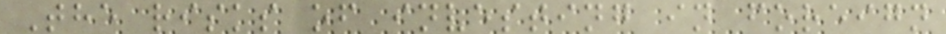The risks of investing in foreign
